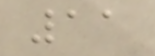11
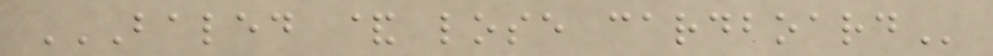BALED & LOSE CARDBOARD
